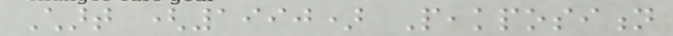Chart (1990) Peakposition
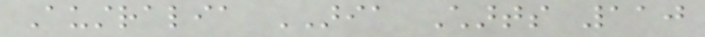Australia ARIA Charts 110
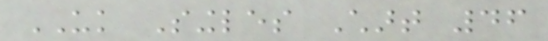UK Singles Chart 46
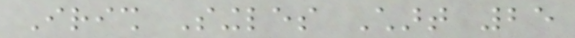Irish Singles Chart 25
